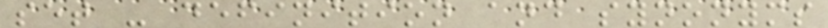set - definition and synonyms
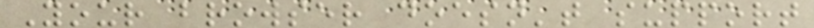Your browser doesn't support
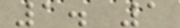1. 1
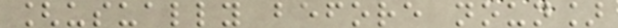[usually before noun]
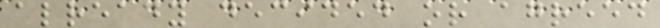already decided or agreed
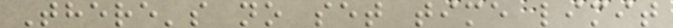There's no set time limit
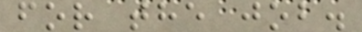for the job.
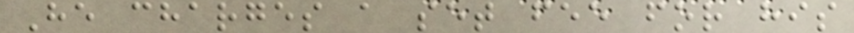He charges a set fee for his
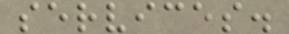services.
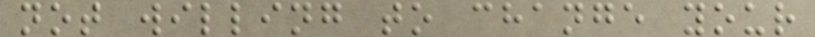not willing to change your
